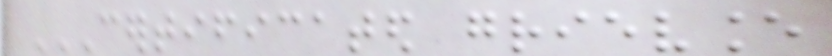CERTIFICATED GRIEVANCE
